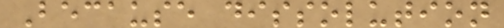Because dissolution
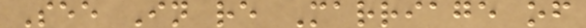See In re Marriage of
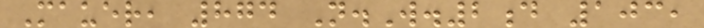Mauer, 874 N.W.2d 103,
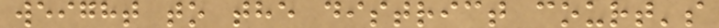weight to the district court's
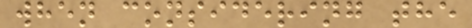when considering the
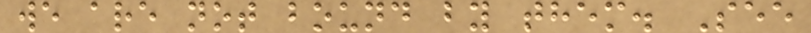we are not bound by them. See
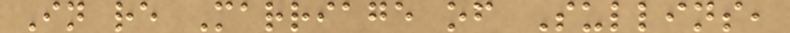In re Marriage of Sullins,
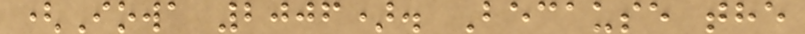(Iowa 2006). Because the
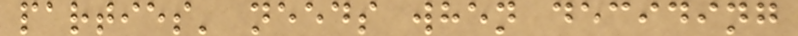parties' needs when deciding
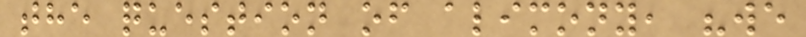the question of alimony, "we
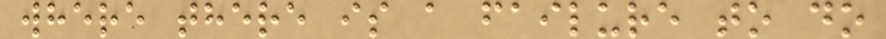where there is a failure to do
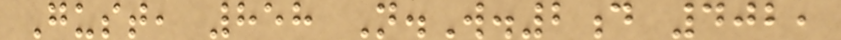Gust, 858 N.W.2d 402,
